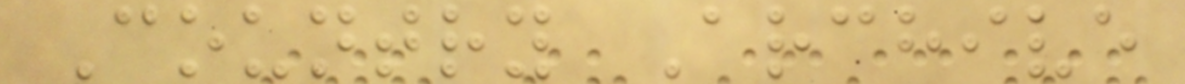Country Archive
